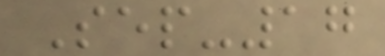Sep-17
